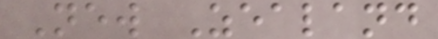New Zealand
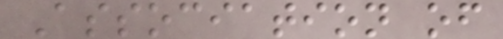Association of
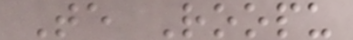Te Roopu
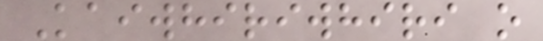Kaiwhiriwhiri o
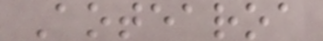Aotearoa
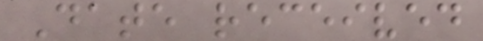Date received
